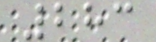283
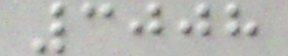3008
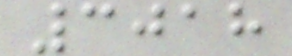3018
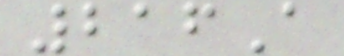216A
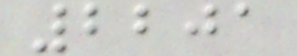2201
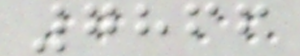7866
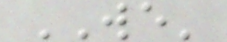WE'
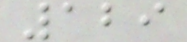129
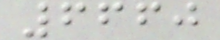6660
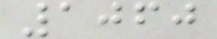1060
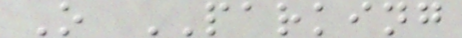O PARKING
